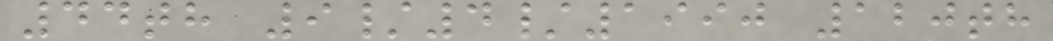44th 9/4/1990 120th
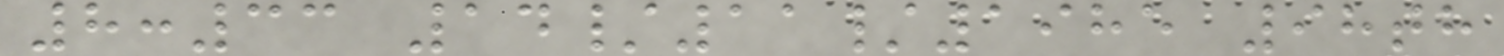8:33 14/11/1985 98th
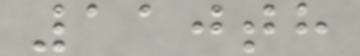110th
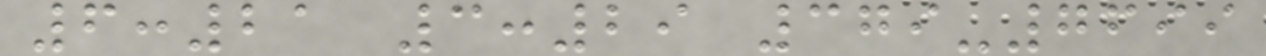6:21 3:29 379-7699
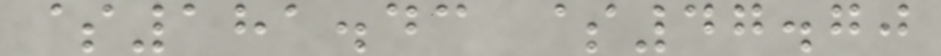$181.43 $47.70
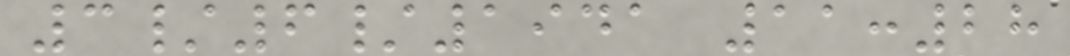3/6/1941 11:28
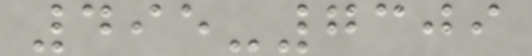495-7309
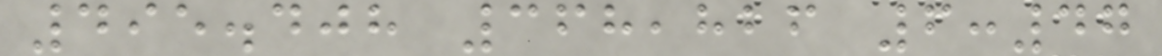495.408 368,826 6:47
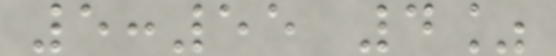5:55 4%
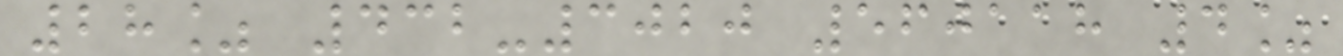28% 432-3020 560118 4%
